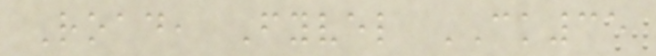Road, Fyvel CK35
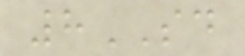8SD
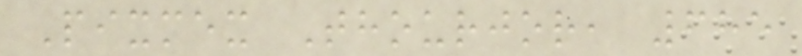Pixmex Thourjor, 685
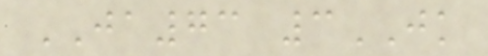JA73 3JK
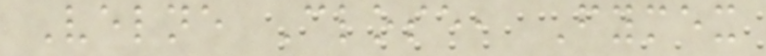Velne Close, Fymex
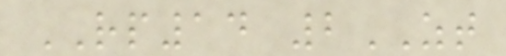RP14 2ZT
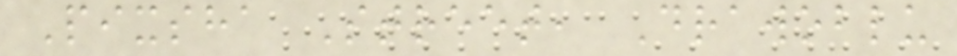Pixsha Street, Drawoblu
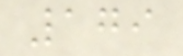179
